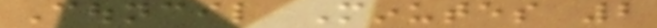Council Minutes 2
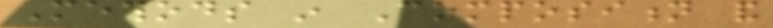Methods in Composition and
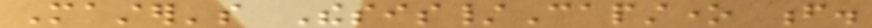Master's Thesis/Capstone f.
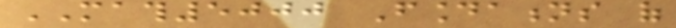MATH5000 Foundations of
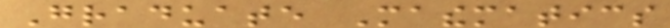Graduate Mathematics
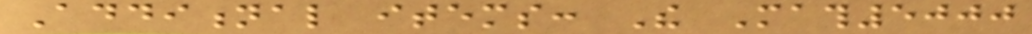Additional items: The Math5000
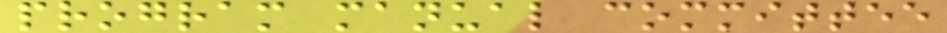program manual committee
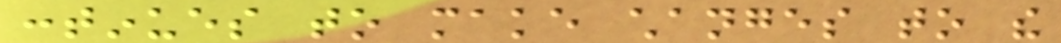continues to make changes to the
